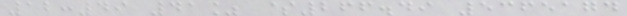12:49 41% $266.49 5365174
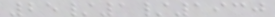25/1/1930
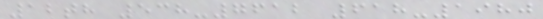12th 538-7612 618-1980
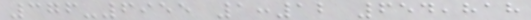376-6955 1:12 654,818
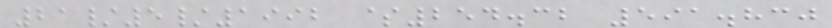21/5/1992 $254.32 591.830
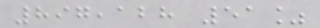897,128 51%
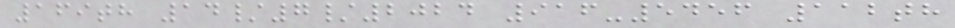169th 14/7/2024 916-5456 112th
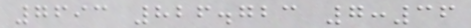7693 826.723 7:36
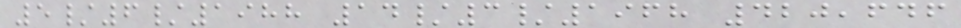5/6/1988 14/3/1968 420,646
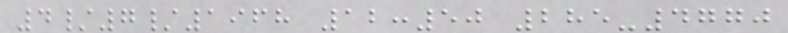4/7/1968 12:50 285-4770
